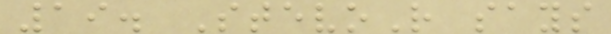19. StevoR says
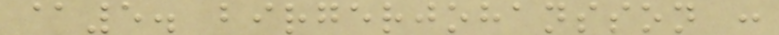@5. birgerjohansson :
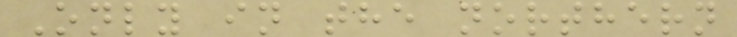Only in the northern
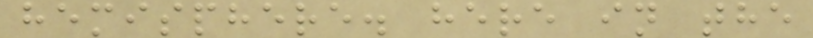hemisphere. here in the
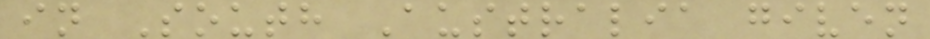in South Australia given
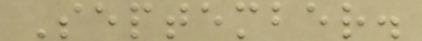September.
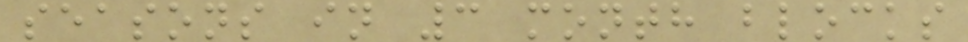seasons in 3 month blocks
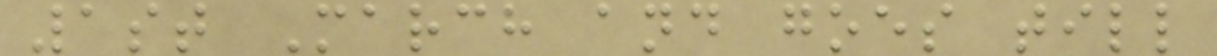1st March and goes till
